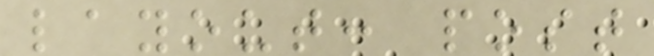layout: post
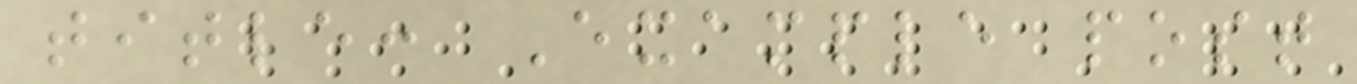title: Example post
